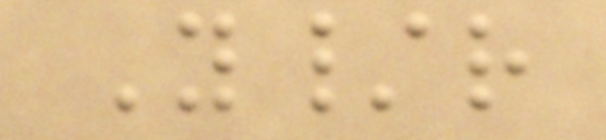Y/r
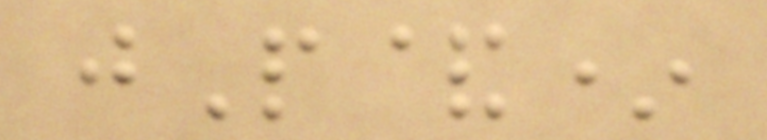jP&*
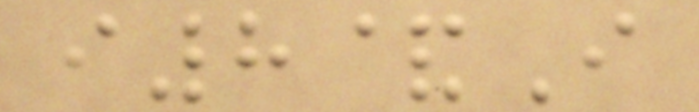i8&I
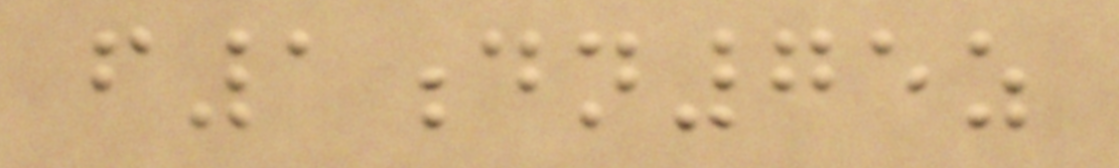f1dn75z
